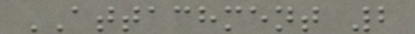ATTACHMENT 2
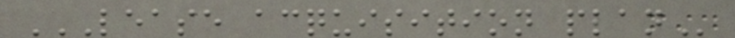LEASE ACQUISITION PLAN
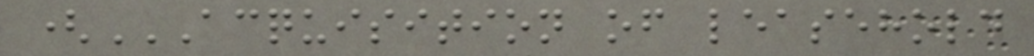(ACQUISITION OF LEASEHOLD
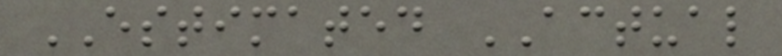ESTIMATED ACTUAL
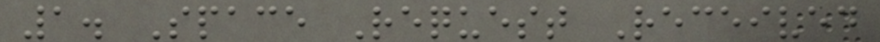1. Space Request Received
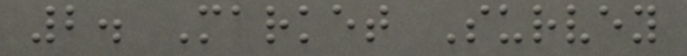2. Market Survey
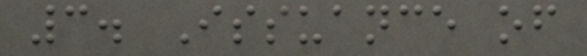3. Issuance of
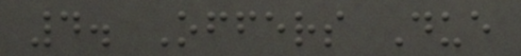4. Offers Due
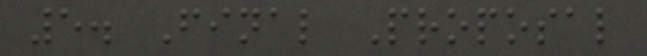5. Final Proposal
